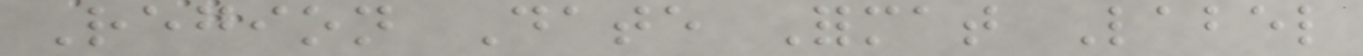Region Date Format Label
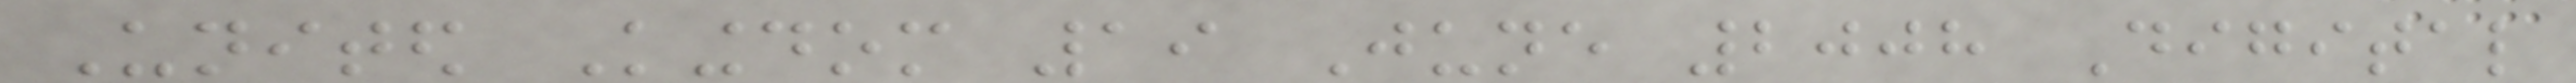United Kingdom 19 June 2008 Digital
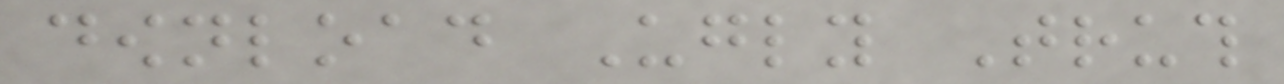download Ugly Truth
